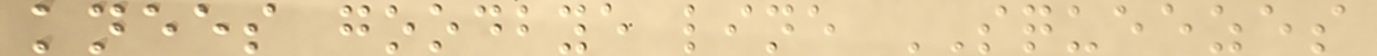knees goodbye line SQUEEZES
